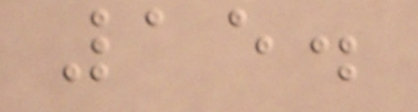15.
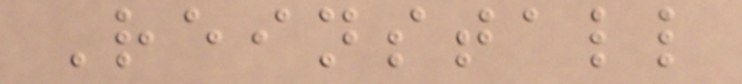Reinstall
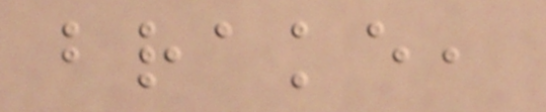brake,
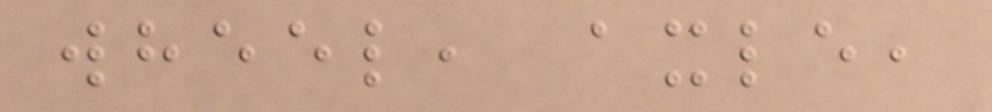wheel, axle,
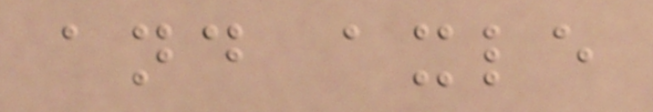and axle
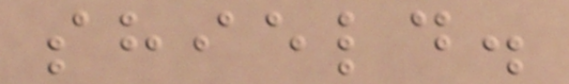shield.
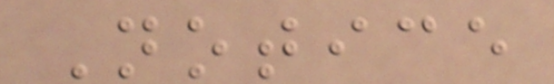Notice
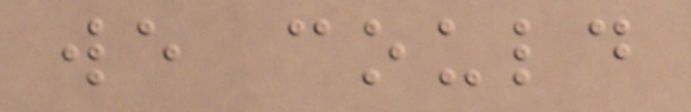we could
